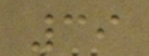39
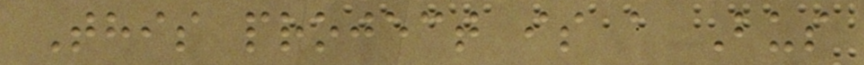This project is a Bus
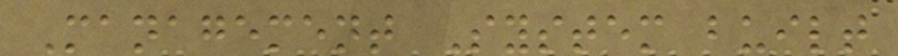Management System built
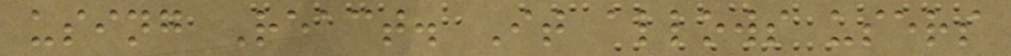using React. It allows users
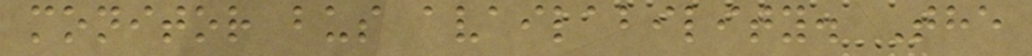monitor bus availability. The
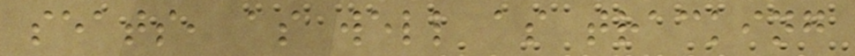seats, as well as tracking
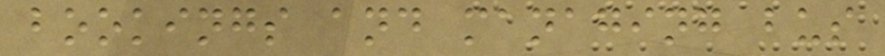bookings and managing bus
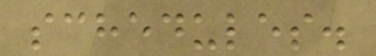schedules.
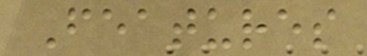Features
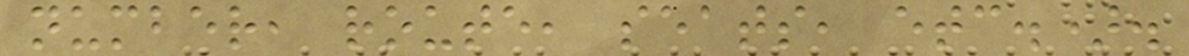number, route, seats, etc.).
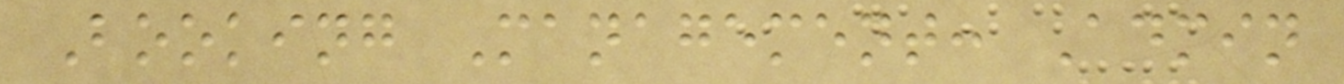Booking Management: Admin
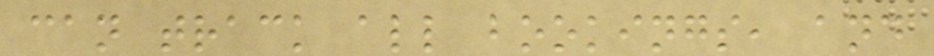can track all bookings, and
